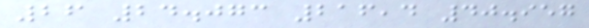26 24.073 216,4 40.957
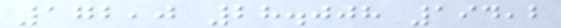172,0 28.008 194,2
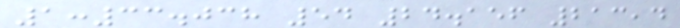1:33.038 54 24.156 213,4
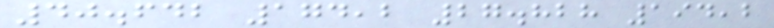40.642 174,2 27.828 194,2
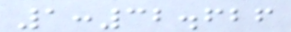1:32.626
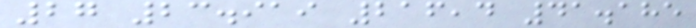27 23.919 216,4 41.185
